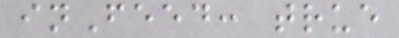inFeed: true
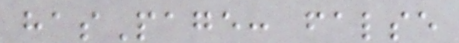hasPage: false
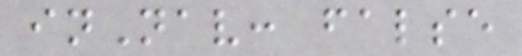inNav: false
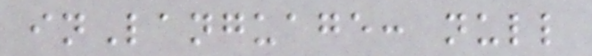inLanguage: null
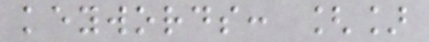keywords: []
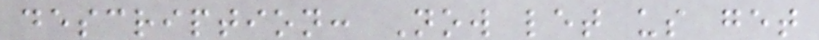description: Now let us get
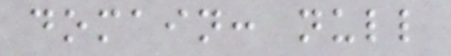domain: null
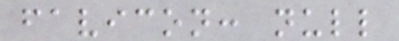favicon: null
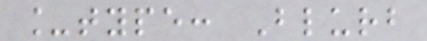_type: Blurb
